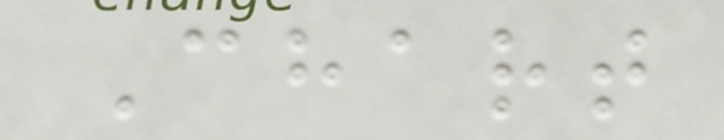Chart
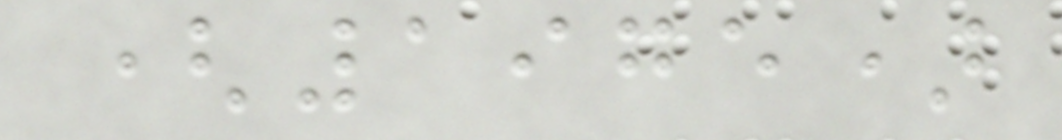(1975)
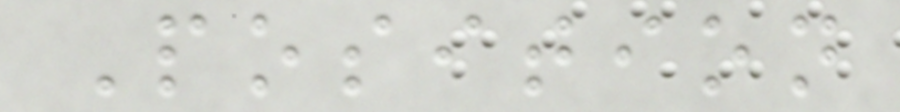Position
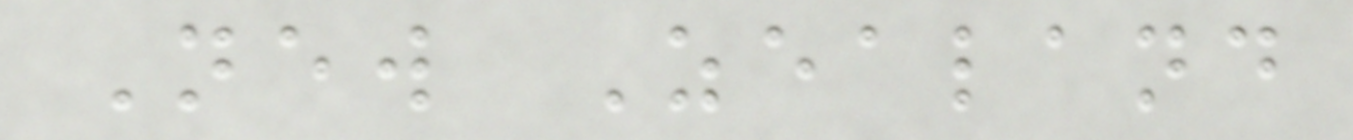New Zealand
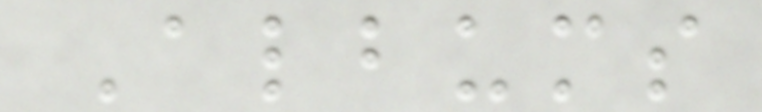Albums
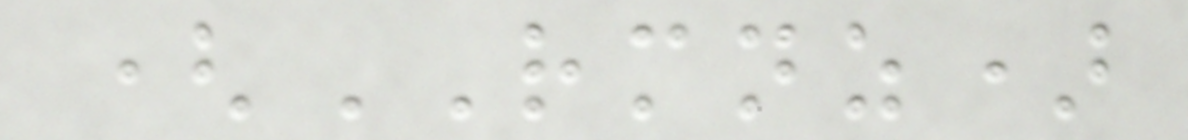(RMNZ)
